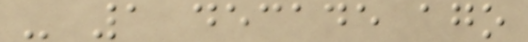- 1 decade ago
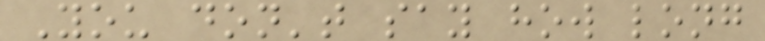You don't say how long
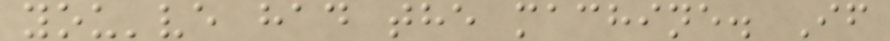you've had the machine. If
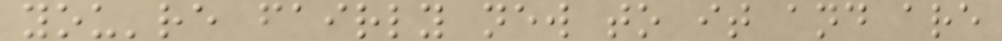you're fairly new to it and are
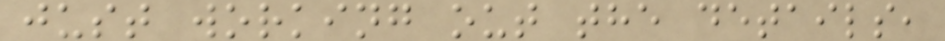just working out the details,
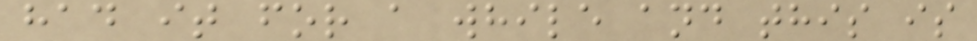had it for a while and this is
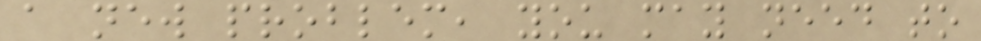a new problem, you may need to
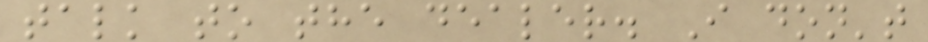talk to the dealer. I don't
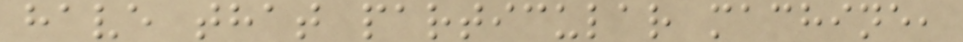have that particular machine,
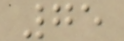75
